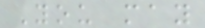You may
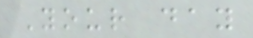Your day
